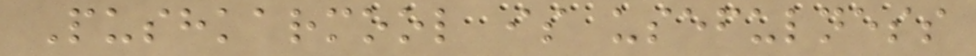Pushkarmool is usefulness
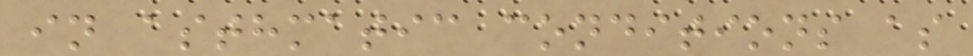in asthmatic conditions as
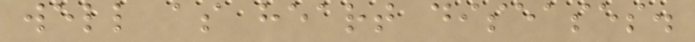well as heart diseases.
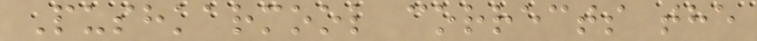Pushkarmool corrects the
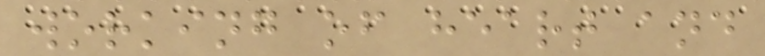working of heart and
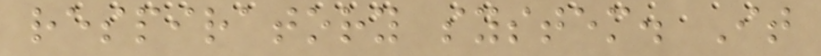respiratory system. It
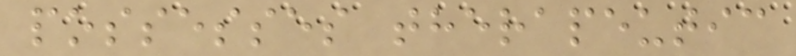possesses therapeutic
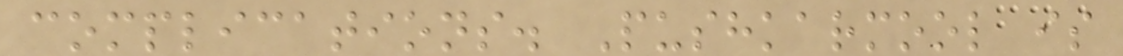complications. Pushkarmool is
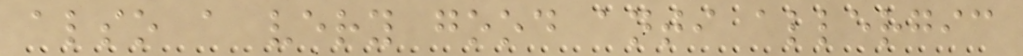also a very good anti allergic
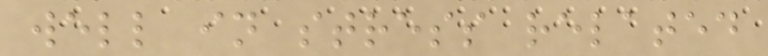well in stress related
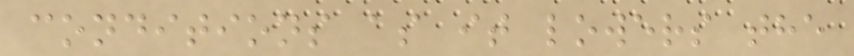conditions as it lowers the
